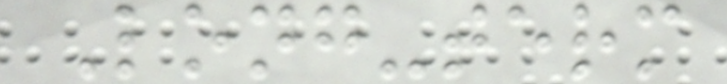Long-term
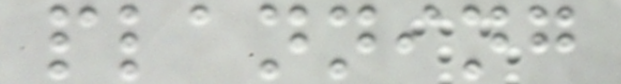planning
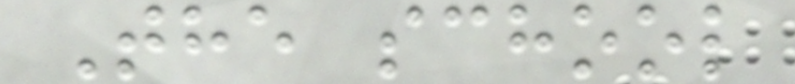The school
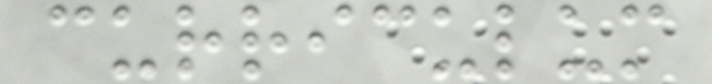curriculum
